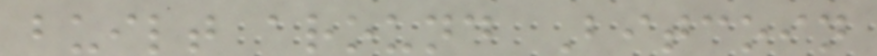built around Bitcoin
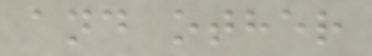and other
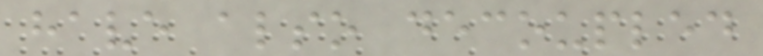have also decoupled
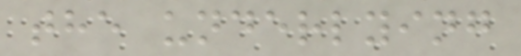the underlying
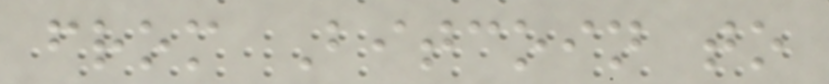from Bitcoin to
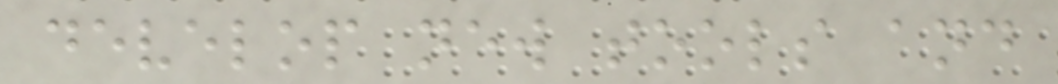develop new tools and
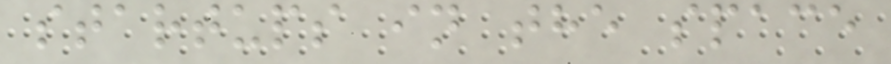startups in the space
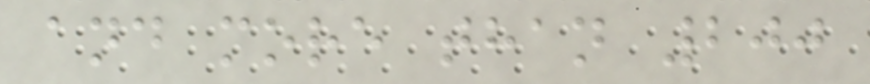and more than 200
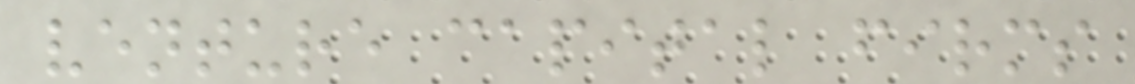venture capital firms
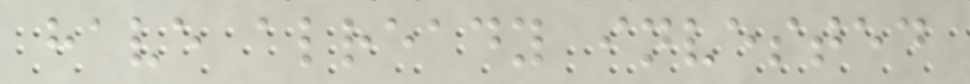have already invested
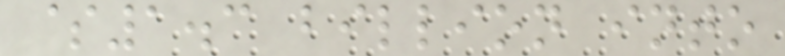$1.3 billion into
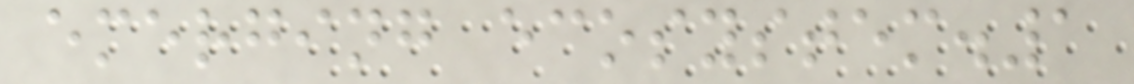emerging ecosystem.1
